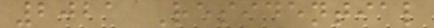2021 Residential
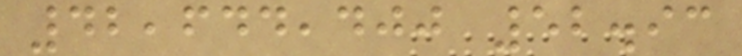42,644,400 52.93
